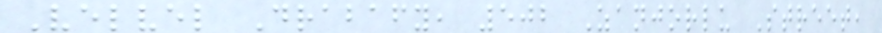Velvel Drabafy, 502 Zanjorlu Street,
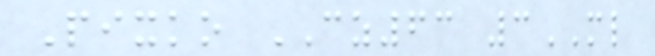Pixko CZ63 3ML
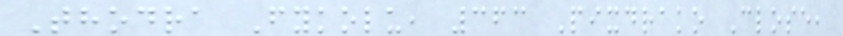Thodra Fykolu, 363 Pixdrako Close,
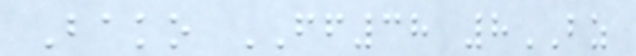Bako FF38 8BZ
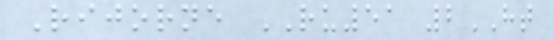Rijorne RU51 2HT
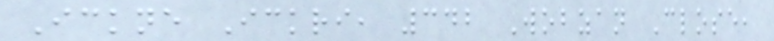Ickne Ickri, 342 Wobzan Close,
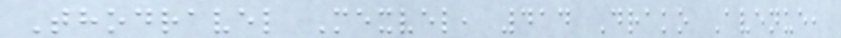Thodravel Mexvel, 414 Drako Avenue,
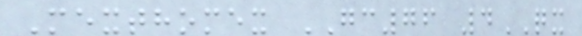Mexthomex GC76 4QX
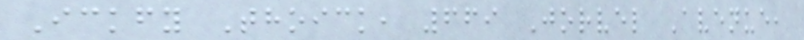Ickfy Thoick, 669 Jorvel Avenue,
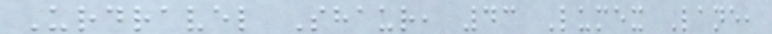Urdravel Shaur, 43 Lumex Lane,
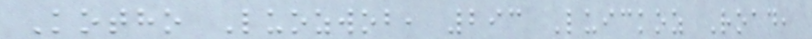Kotho Luozwob, 293 Luickoz Road,
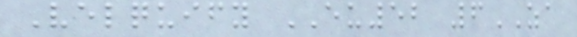Velquify EU52 6ZA
